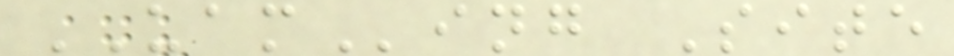UAMing Site
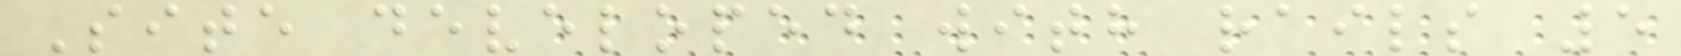Site developed with rails 5
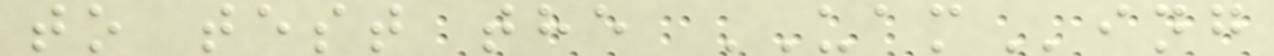to test the UAMing
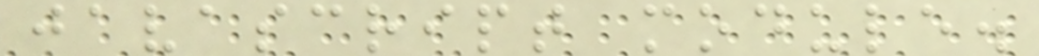javascript module.
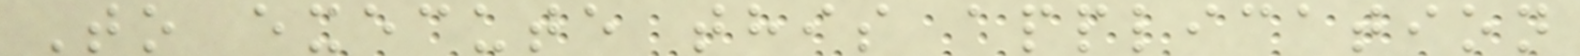To execute this application
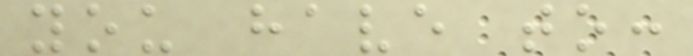you have to:
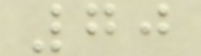70
